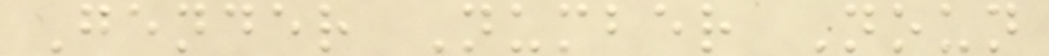Gender Number Noun
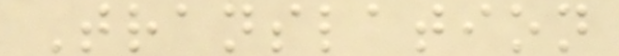Translation
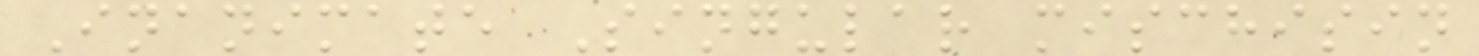Inanimate Singular mischisin
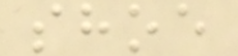shoe
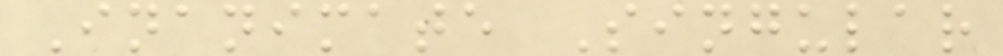Inanimate Singular
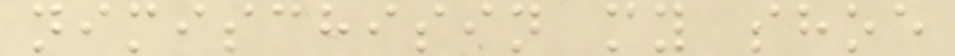nimischisin my shoe
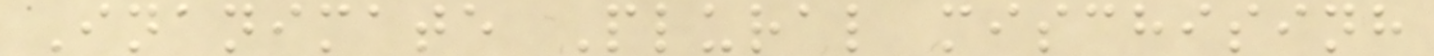Inanimate Plural mischisinh
